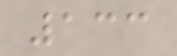133
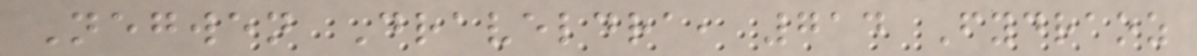Negwen Draveldra, 714 Fydraoz
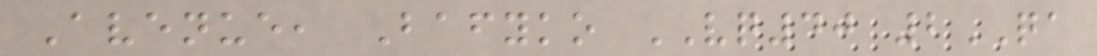Avenue, Bafyko VQ40 2QA
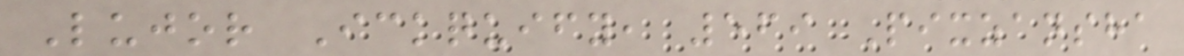Lujor Ickquify, 569 Pixzansha
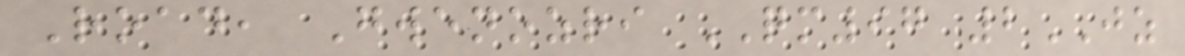Road, Gwenozri QM97 2JZ
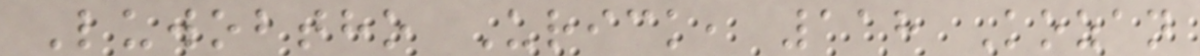Luwobtho Urick, 118 Kozan
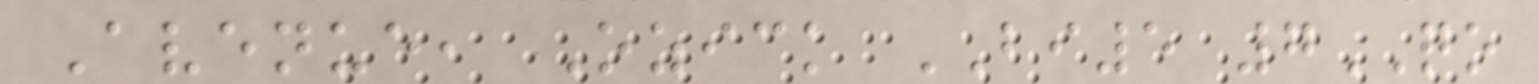Avenue, Ozick BI5 7QO
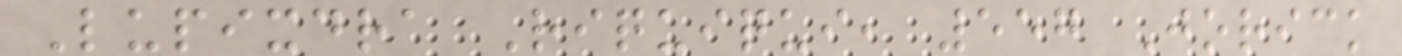Lupixdra Riquiqui, 557 Jorick
